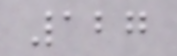127
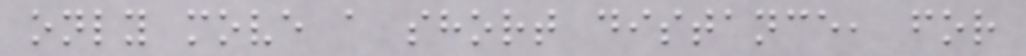only move a short distance, for
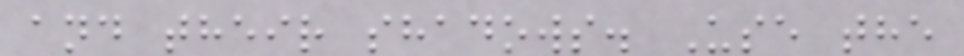and their shadows. Use the
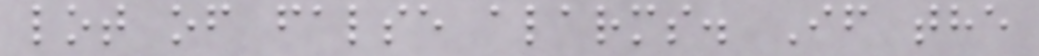lot of false alarms. If the
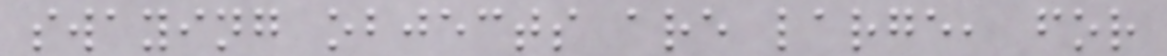swaying objects are large, for
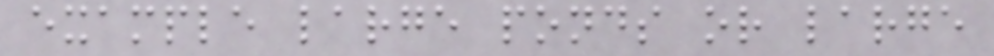example large ponds or large
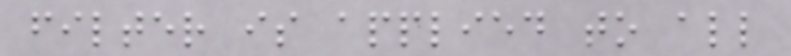filter is applied to all
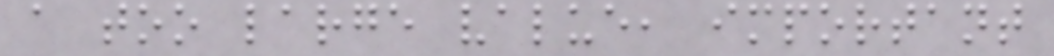a too large value, important
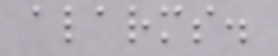alarms.
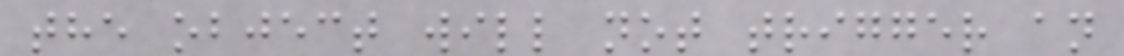the object will not trigger an
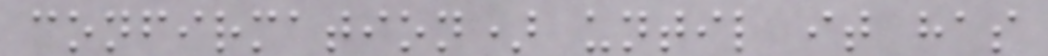confirmation) until it has
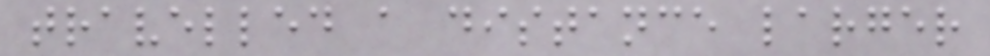travelled a distance larger
